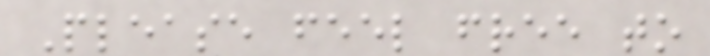Please feel free to
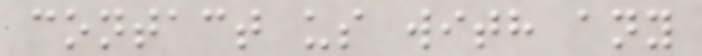contact us with any
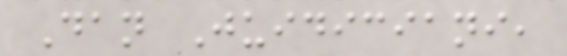Dan Juidiciani,
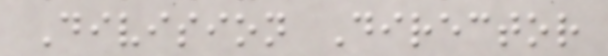Division Director
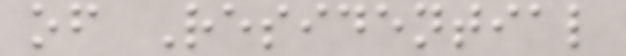of Residential
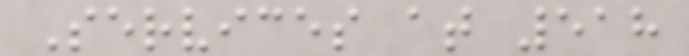Services at 518
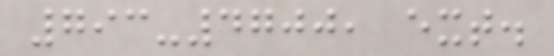793-4700, ext.
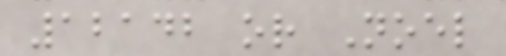12142 or Noel
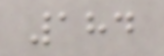184
